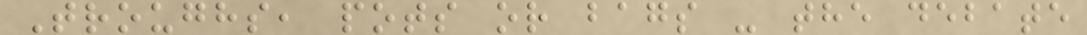Troughs, pots or bags - the debate
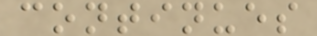continues
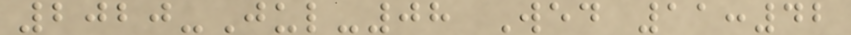2020-Jul-08 Wed 11:42
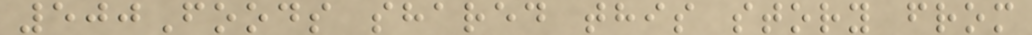500Foods shared this story from
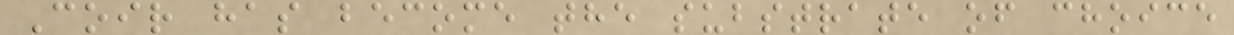Coir has become the substrate of choice
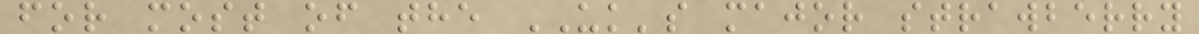for most of the UK's major strawberry
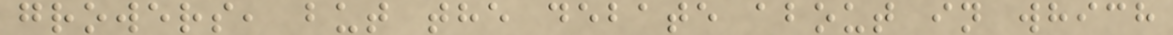growers, but the debate about in which
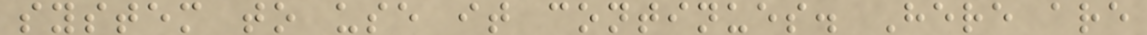system to use it continues. Here are
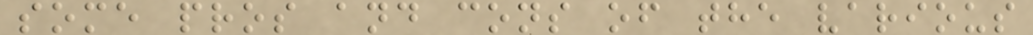some pros and cons of the various
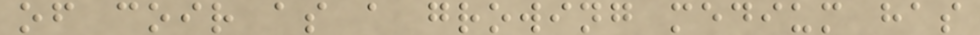of coir as a growing medium has
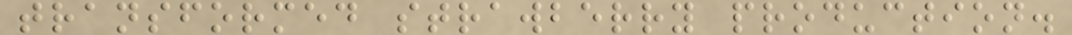transformed strawberry production.
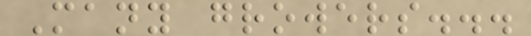Many growers...
